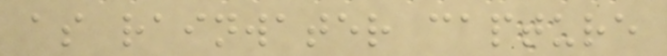as rainwater capture
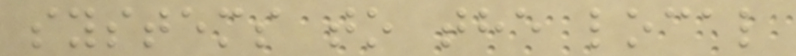systems to the local
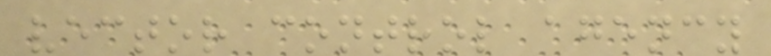vector control agency
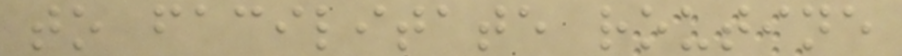to facilitate routine
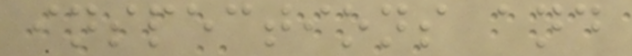inspections and
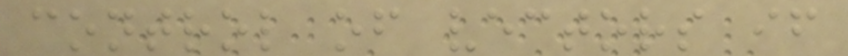control of vectors if
